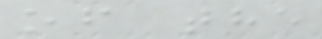of the
